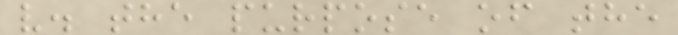v. the purpose of the
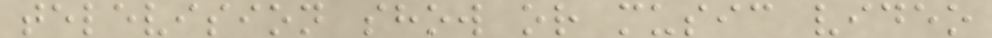television show or music video
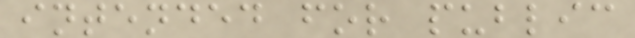intended for public
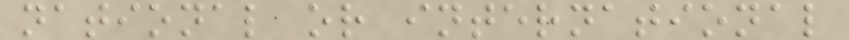national or international
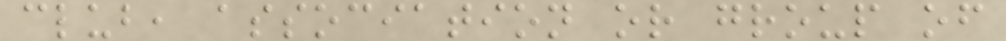club, association or group of
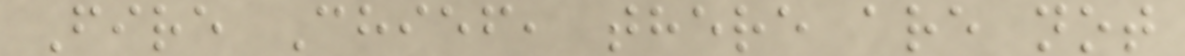Fire Chief, there are not
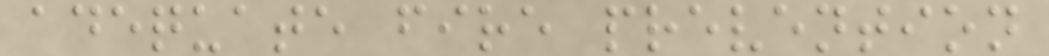adequate fire prevention
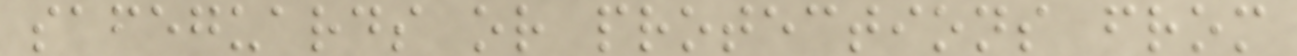safeguards or protections from
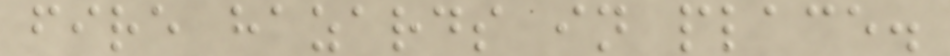fire hazards in place.
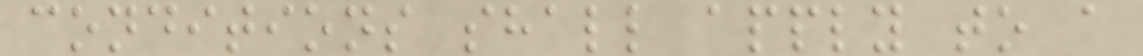conditions shall apply to a
